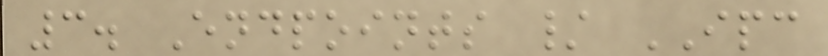3. Endpoints / IPC
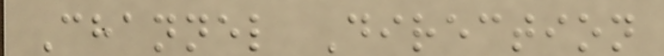Channel Direction
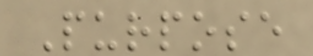Purpose
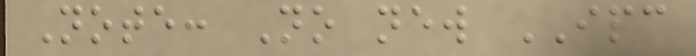Note: No new IPC
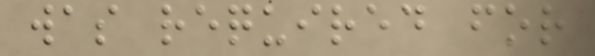was required for
